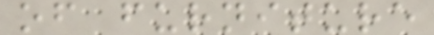of furniture
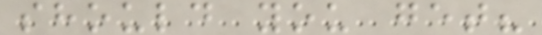should you get?
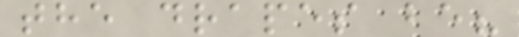the drapes be?
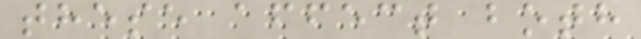these affect both
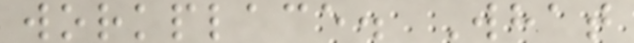workplace. What
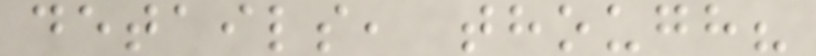details, though?
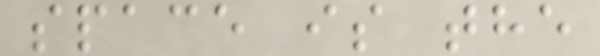space is the
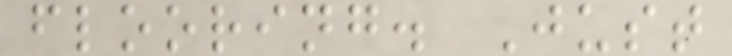flooring. Just
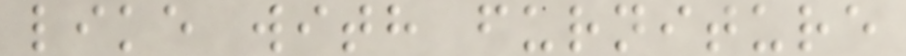like with furniture
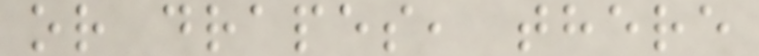or drapes, there
